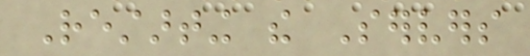Restarting the Servers
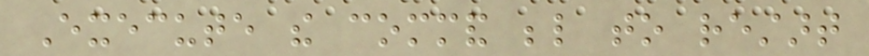Execute the command below to restart
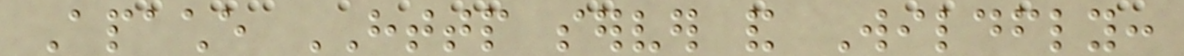Apache HTTP server and Wildfly:
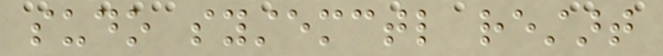sudo systemctl restart
